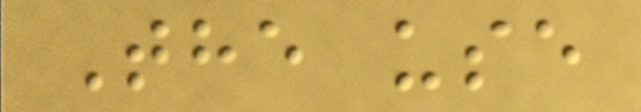The use
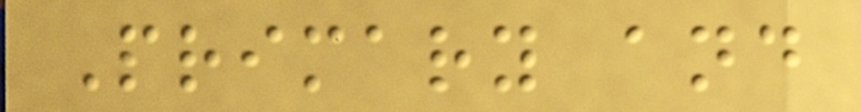Primary and
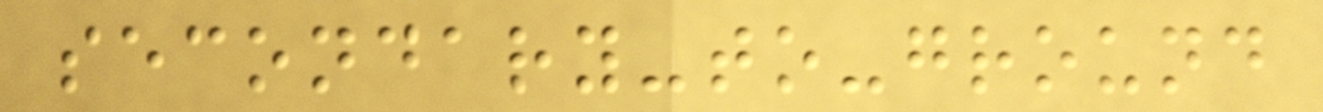secondary-to-ground
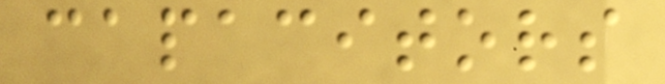capacitors
